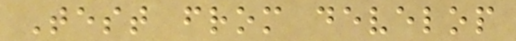Test from develop
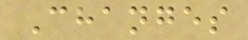Changes
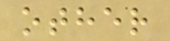other
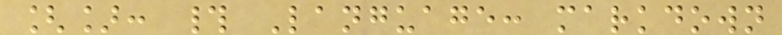[]: # Language: markdown
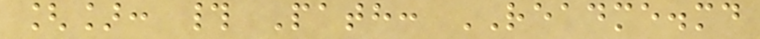[]: # Path: README.md
